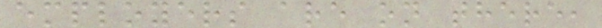employers are on there,
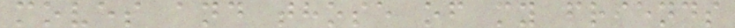moves and those of my friends
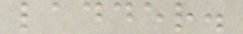ladder.
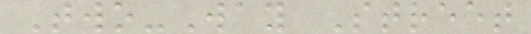Two-Way Street
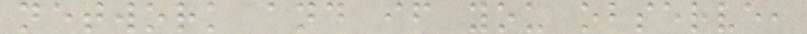network and if you observe,
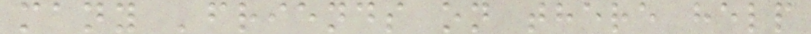many 'friends on there help
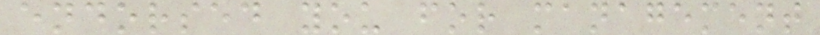endorsed you for management
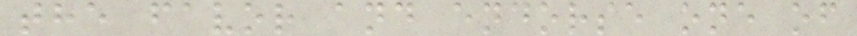the favor and endorse one of
